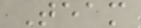Team
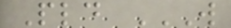Pld W
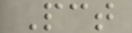Pct
